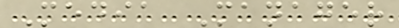Media Manager
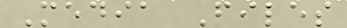Media Files
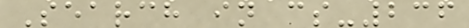Search in cs-236
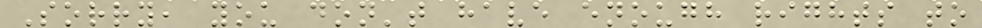Sorry, you don't have enough rights to
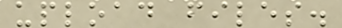upload files.
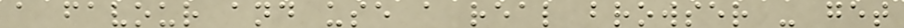a favour and use a real browser - get
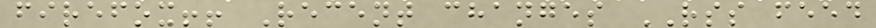firefox!! Recent changes RSS feed
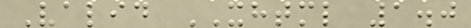Valid XHTML 1.0
